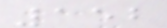152
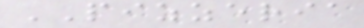PIZZERIA
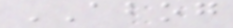ABOG
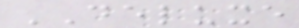DELUXE
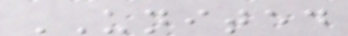UNITED
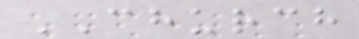CHURCH
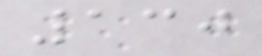130
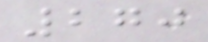270
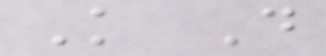K D
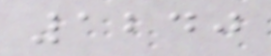1240
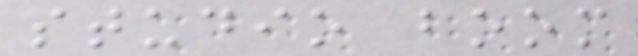studio boom
